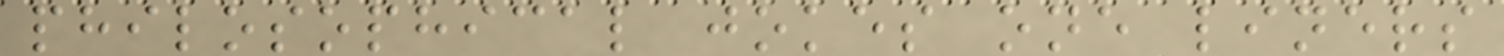philosophical jokes one liners
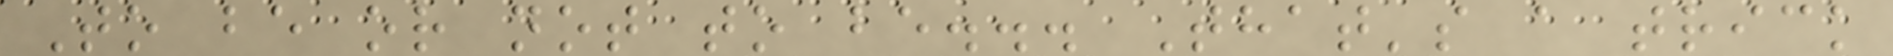To be or not to be... That's a trick
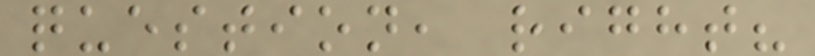question, right?
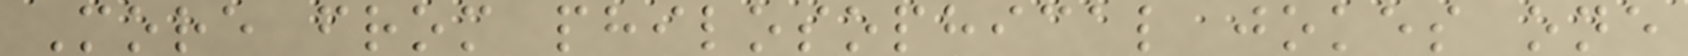More from philosophical jokes one
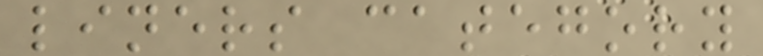liners category
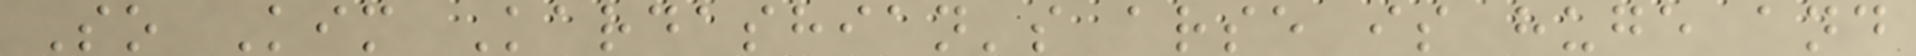So Kim Kardashian's arse is huge and
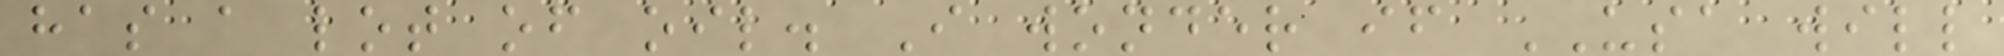has a lot of oil. I wonder if USA will
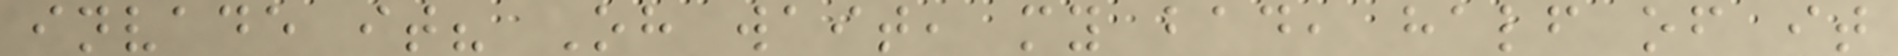invade it? Oh wait, my bad, half of it
